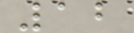12
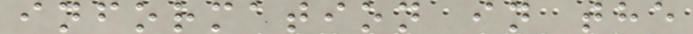information in the
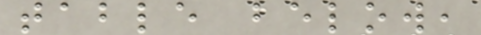table below,
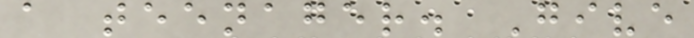a teenager. Give
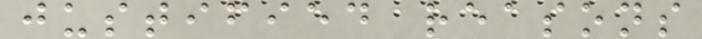justified reasons
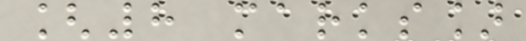[8 marks]
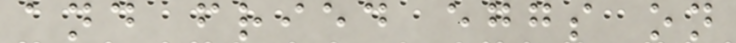and fried eggs on
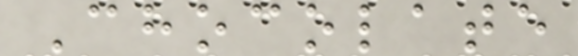Chocolate
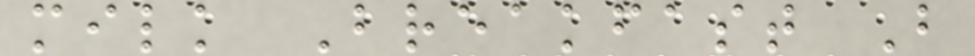milk Breakfast B
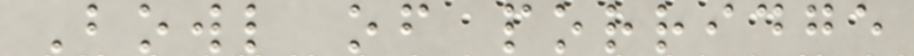Bowl of porridge
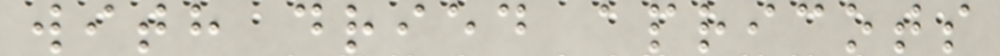with dried apricots
